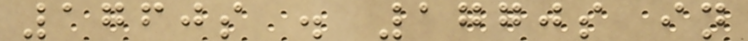1760s . 1770s in
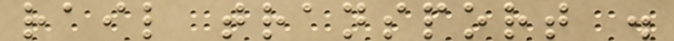rail transport .
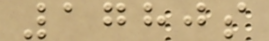1780s
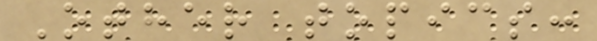Other topics:
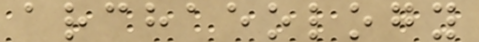archaeology
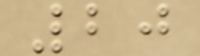20
